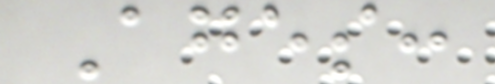Ages:
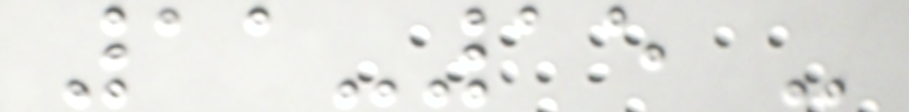11-15 -
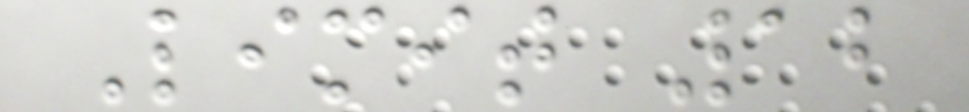Limit 12
